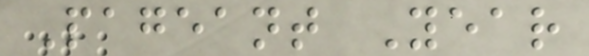Pageant Year
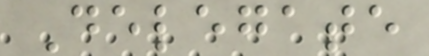Delegate
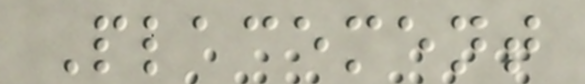Placement
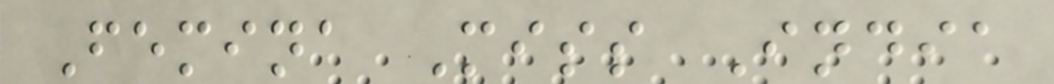Femina Miss India
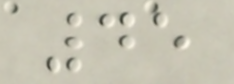45
